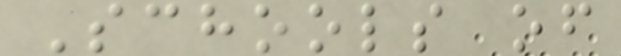Schools of
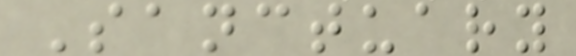Sanctuary
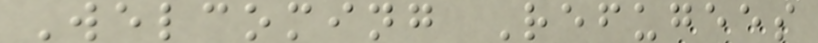Welcoming Refugees
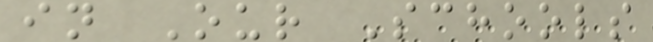in Our Schools
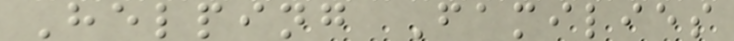Helping Families
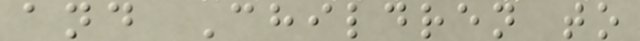and Children to
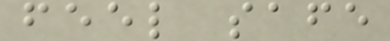feel safe
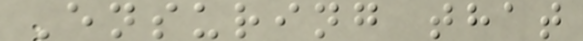Ensuring that
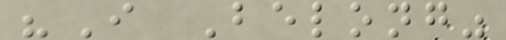"I Belong"
